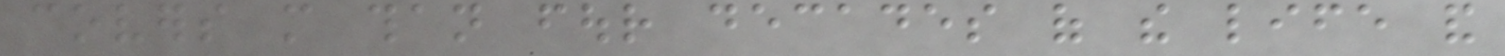covers more than four decades of the life and
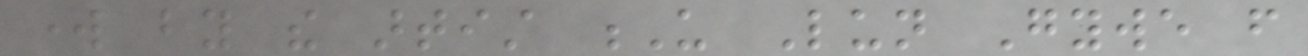work by the artist U Lun Gywe from
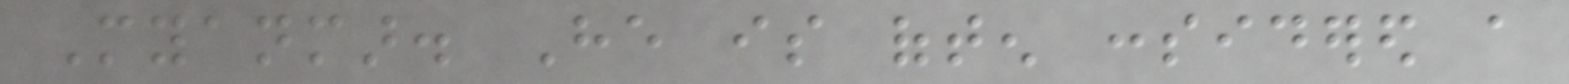Myanmar. He is often considered a
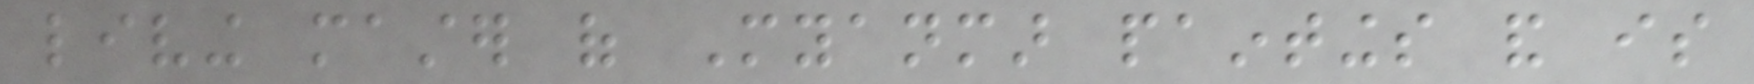living master of Myanmar paintings and is
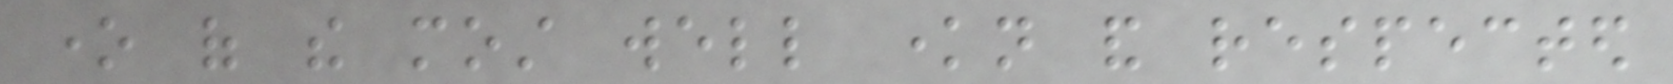one of the most well known and respected
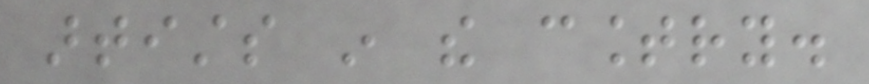artists in the country.
